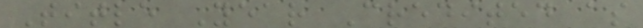Title Year Credited as
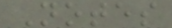Notes
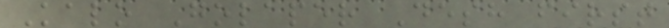Kalo Golaper Desh first
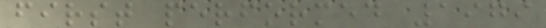first performed 1979
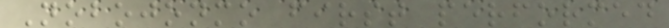Nobojonmo first performed
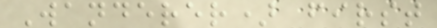Wanderer) first
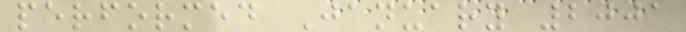performed January 2001
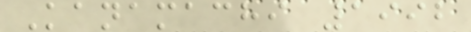Kanamachi 1992
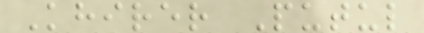Khirer Putul
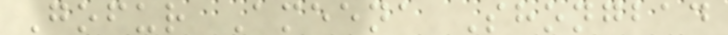Gofur Ameena Shongbad
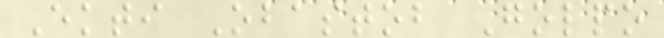Ekti Obastob Golpo
